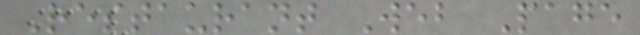Restaurant Web Page
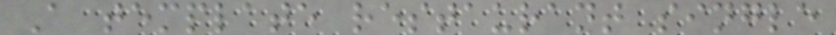A template restaurant single
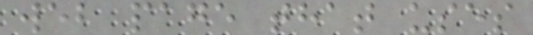web page that uses
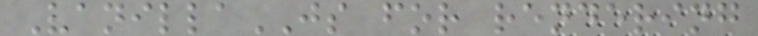VanillaJS for rendering
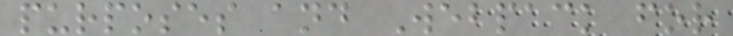purposes and Webpack for
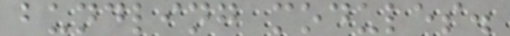bundling modules.
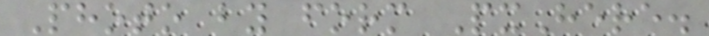Photo by form PxHere.
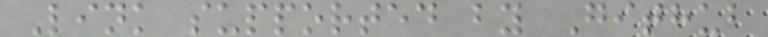Link supported by Github
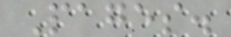Pages.
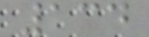134
